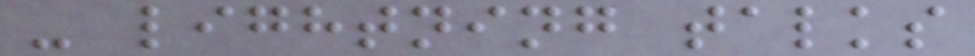- lightning talks
